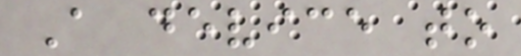A device to
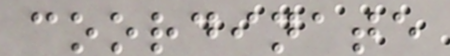coordinate
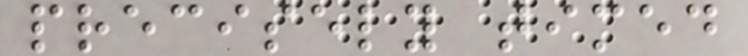precisely timed
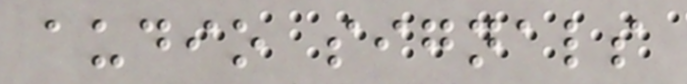audio signals
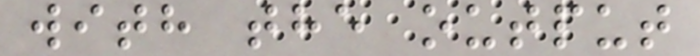with the output
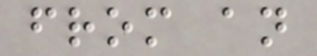from an
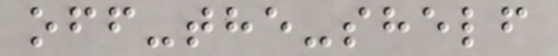off-the-shelf
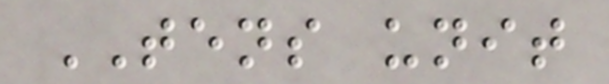TENS unit
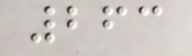263
